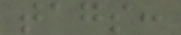tags:
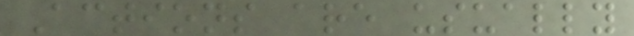Actions are usually
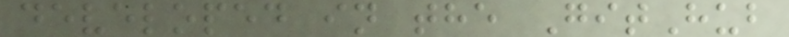developed in the GitHub
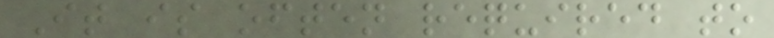It is often required to
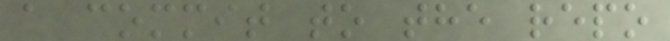a commit to the repo
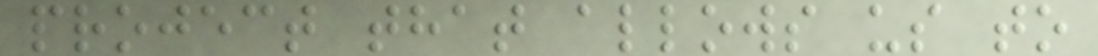project that allows us to
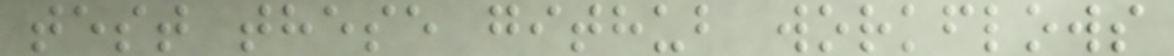test these github workflows
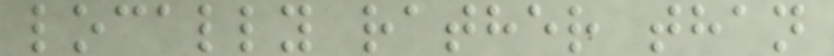locally rather than
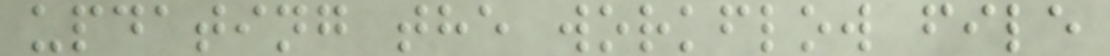updating the workflow file
